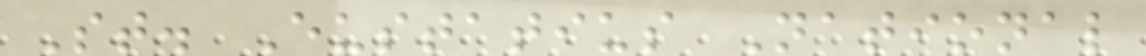St. Eustatius National
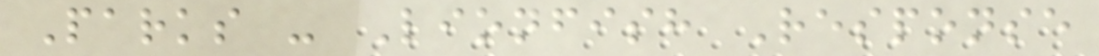Parks - Lionfish Response
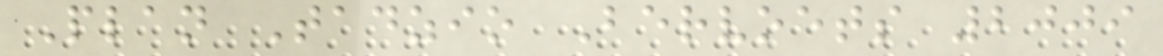Plan Tadzio Bervoets 2009
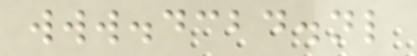www.dcbd.nl
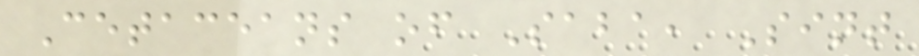Cetaceans of Saba, Sint
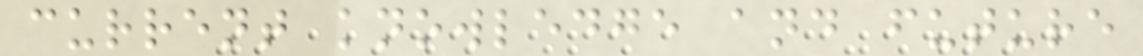current knowledge and future
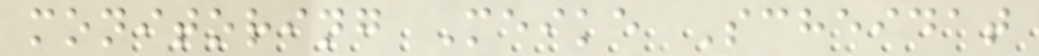monitoring Meike Scheidat
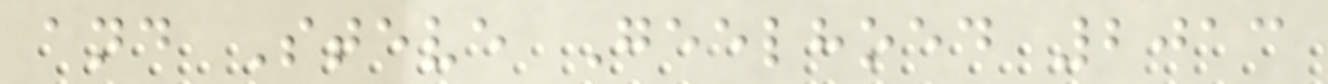and Steve Geelhoed 2013
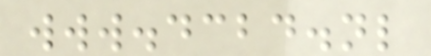www.dcbd.nl
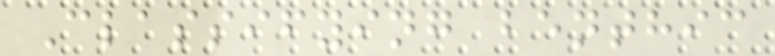Classifying benthic
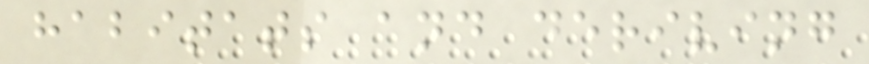habitats and deriving
